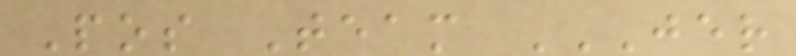Pos Team JER
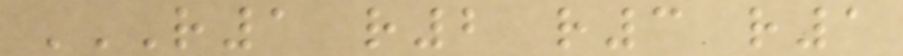R1 R2 R3 R1
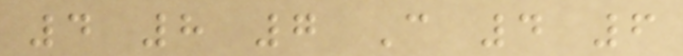4 8 7 C 4 6
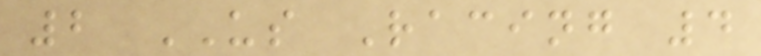2 US Racing 4
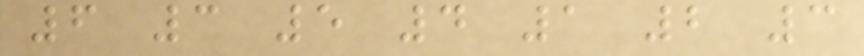6 3 5 4 1 2 3
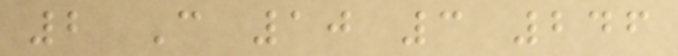2 C 10 3 246
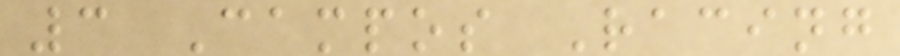3 Campos Racing
